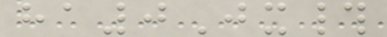ha0Jx#
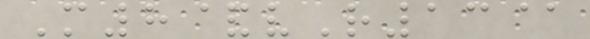M8&vR13@
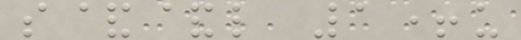s&&l 1+u
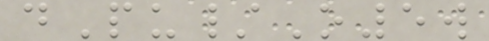dPu/O5w
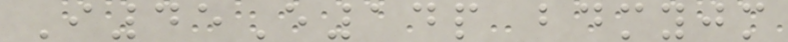I45E14p bdmyjm
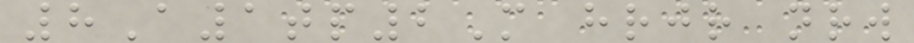8A1tp2M hrjr nrw
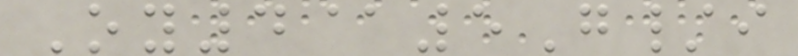Oy4@5G/i
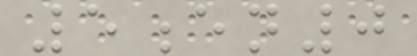5en0
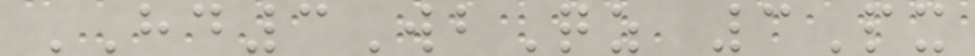HD3WbQz 3Px
